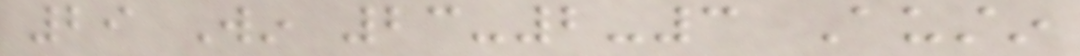29 Win 23-2-3 Austin
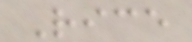Rice
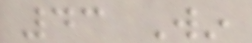43 Win
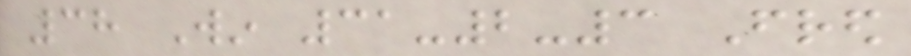38 Win 31-2-3 Fred
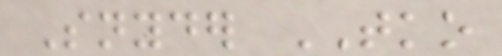Snyder TKO
